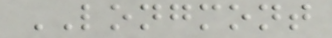LONGMONT
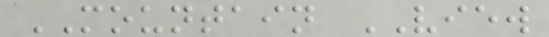MOUNTAIN VIEW
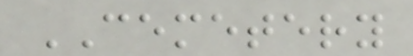CEMETERY
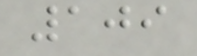109
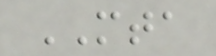MTA
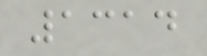1314
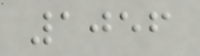1056
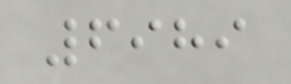6989
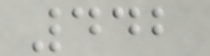442
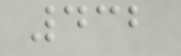432
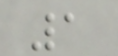1
